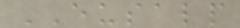EUSALP
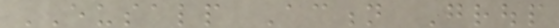EUSALP Action Group
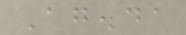Agenda
